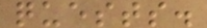quests.
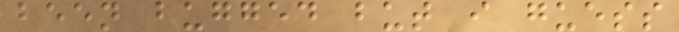been bugged but i guess
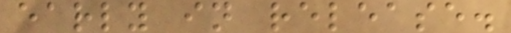early in release.
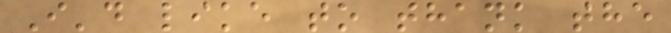I'd like to thank the
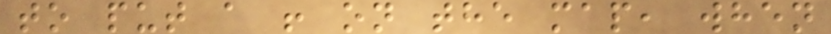to put a ! on the map, when
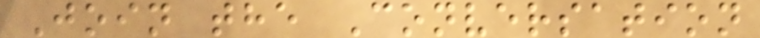Join the Conversation
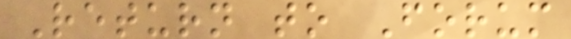Return to Forum
